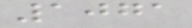1071
